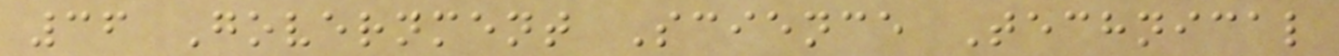36 Government Science Technical
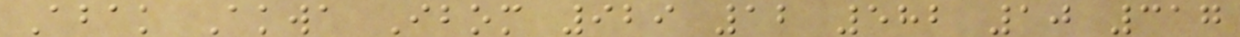Abak Akwa Ibom 929 12 582 10 317
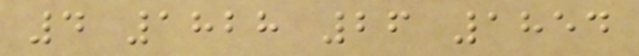4 1828 26 1854
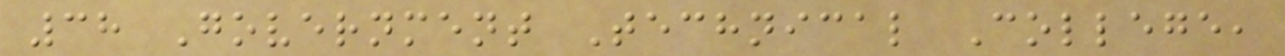38 Government Technical College,
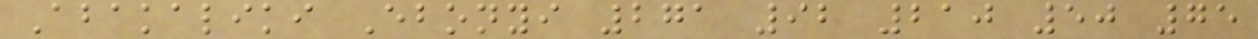Abakaliki Ebonyi 271 92 210 50 75
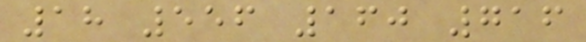18 556 160 716
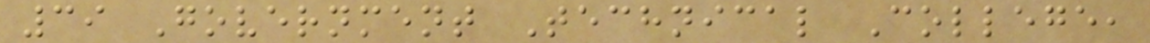39 Government Technical College,
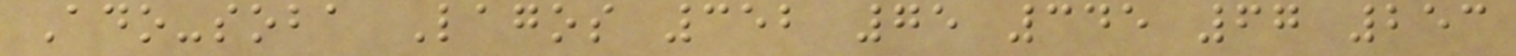Ado-soba Lagos 352 75 345 67 253
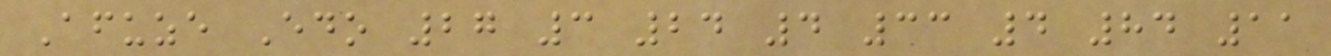Afuze Edo 27 3 24 4 33 4 84 11
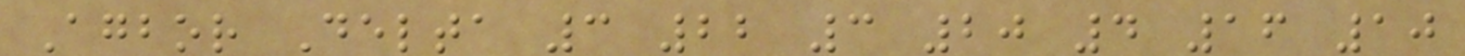Agbor Delta 3 22 3 20 4 16 10
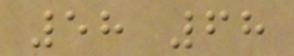58 68
